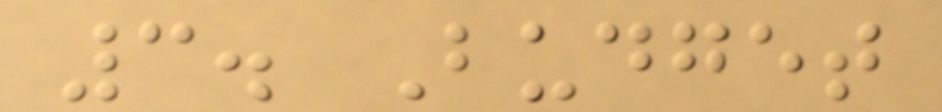3. Budget
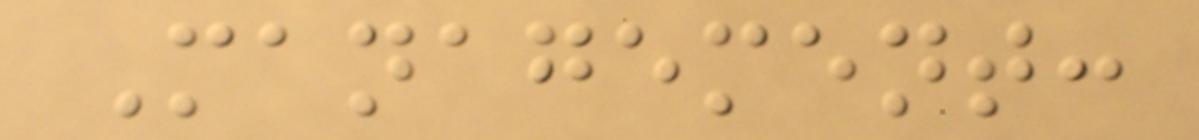Management:
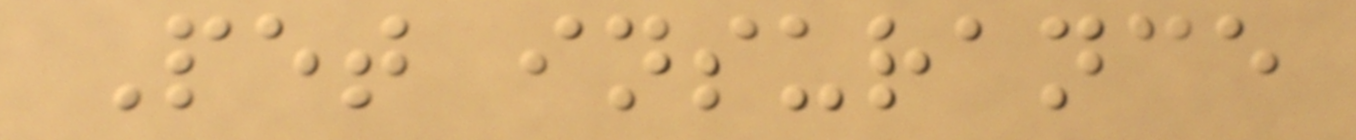Pet insurance
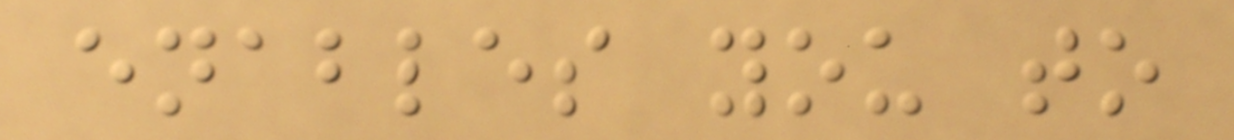enables you to
